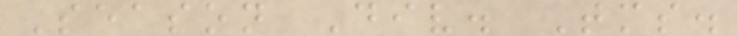Season Div. Tms.
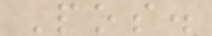Pos.
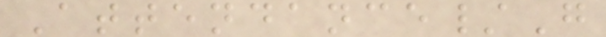Attendance/G
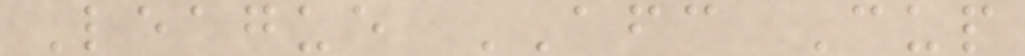League AFC Cup
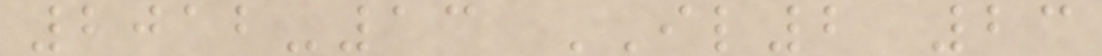2012-13 IL2 23
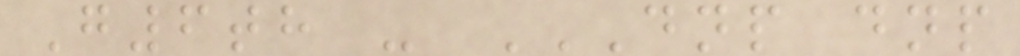G6th - DNP DNP
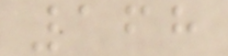168
